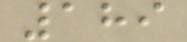189
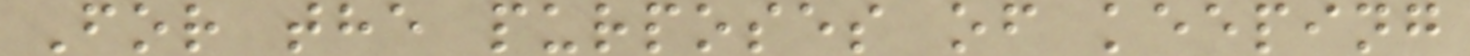For the purposes of keeping
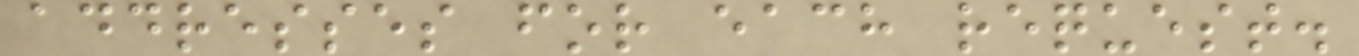addresses for each request.
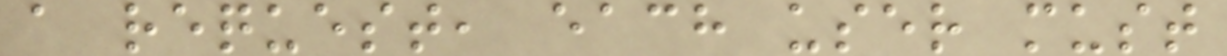a request, each user must
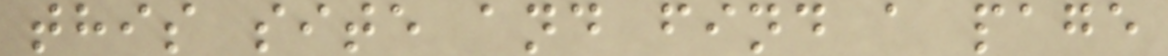this site and find a page
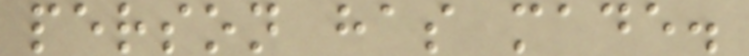person has made.
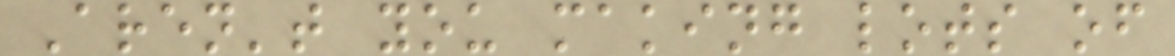Aren't you making lots of
